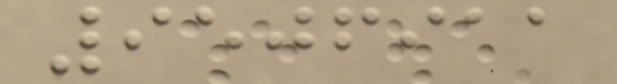9506911
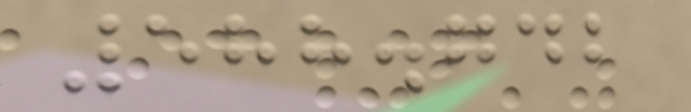588.742
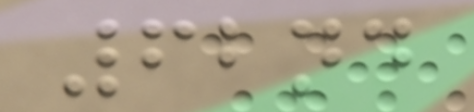62nd
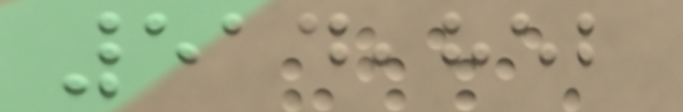514,852
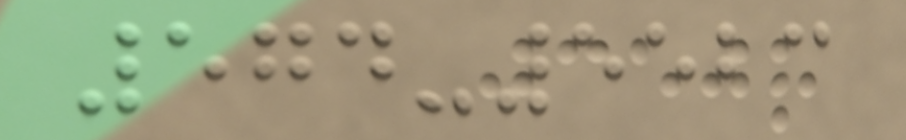574-5523
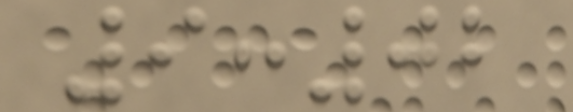9:02
